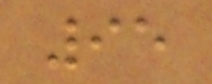95
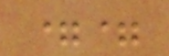==
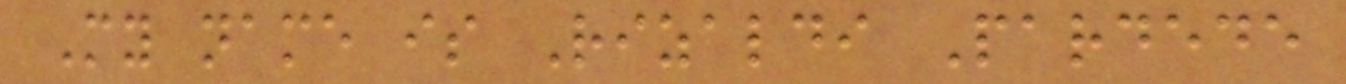My name is Rizaldi Pardede
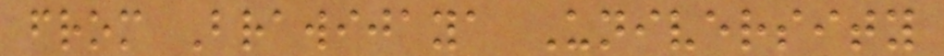from Brawijaya University
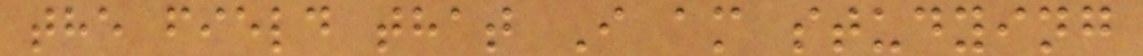the field that I am studying
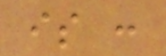is :
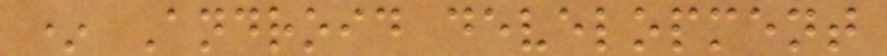* Android development
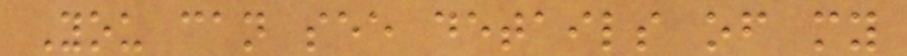You can see details of my
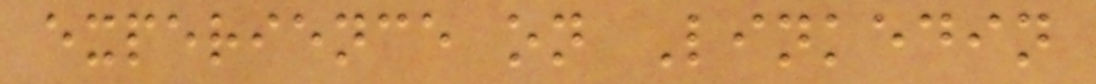experience on Linkedin
